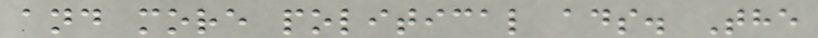and more political ads. The
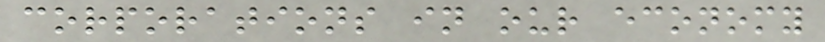corporations in our economy
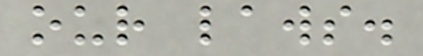our laws.
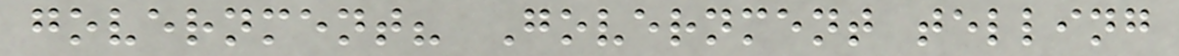government? Government telling
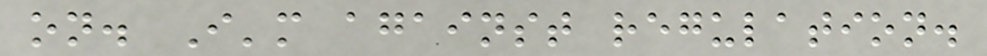on. I'm against regulation.
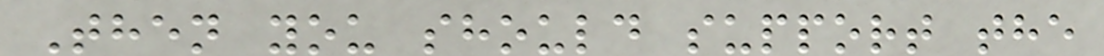Then you should support the
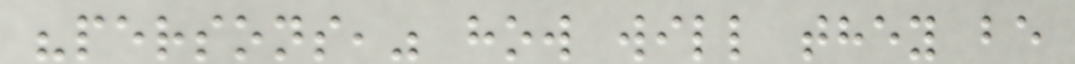"persons," how will they be
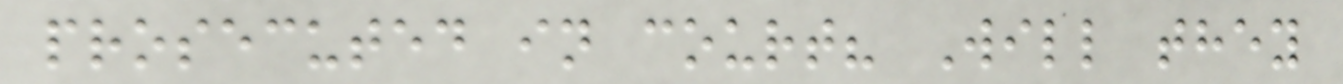prosecuted in court? Will they
